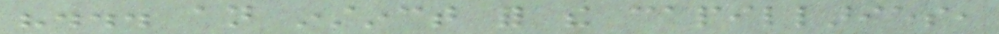"... an instinct for the capillaries,
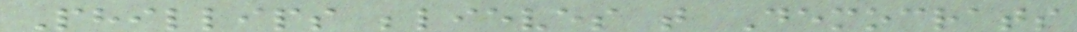Phillips believes that Democrats
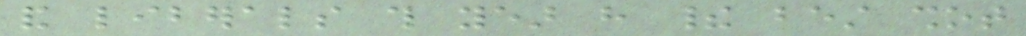and liberals this year have their best shot
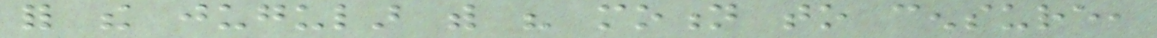for the jugular with his motion to censure,
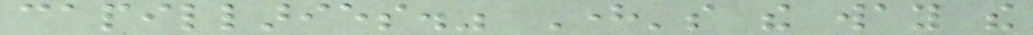capillaries." Here's the way the
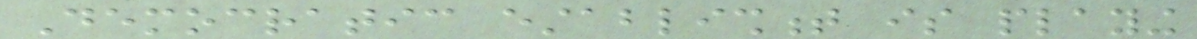Democratic establishment is playing
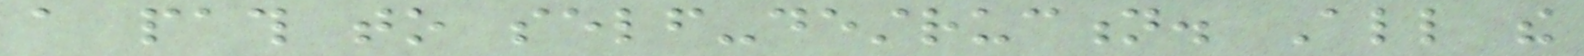a path to self-destruction. All the
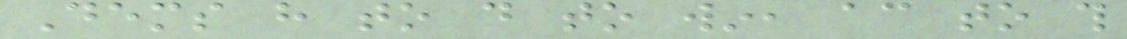Dems have to do to win, according to this
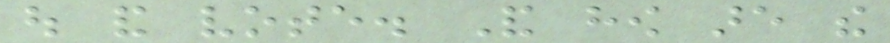out and vote. And how are the
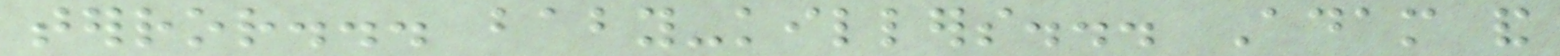terror... baby-killers... Adam and
